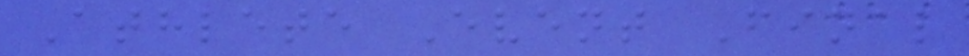Athlete Event Final
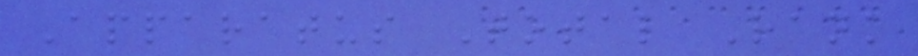Apparatus Total Rank
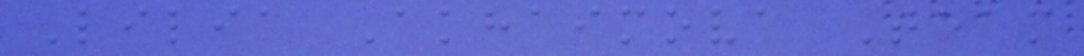Lilia Akhaimova Team
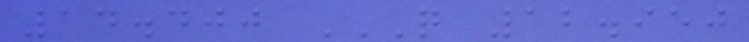14.400 Q 12.950
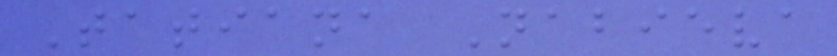Tatiana Nabieva
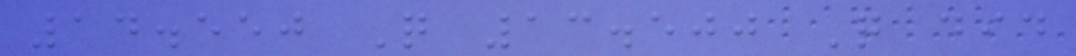14.550 Q 13.500 Q did
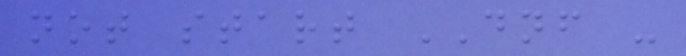not start DNF -
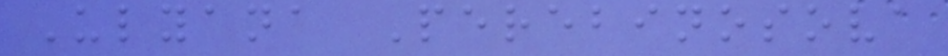Ulyana Perebinosova
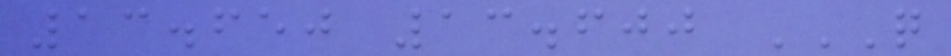13.650 13.600 Q
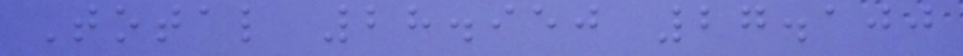Total 28.950 27.100
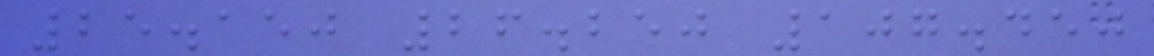25.150 26.250 107.450
